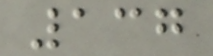137
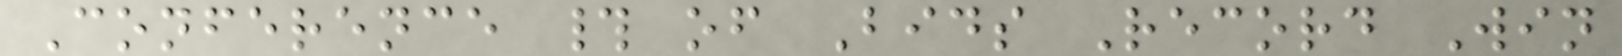Conference # of Bids Record Win
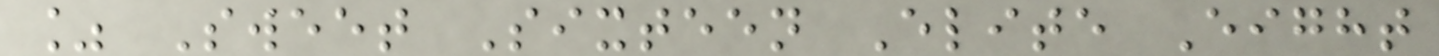% Sweet Sixteen Elite Eight
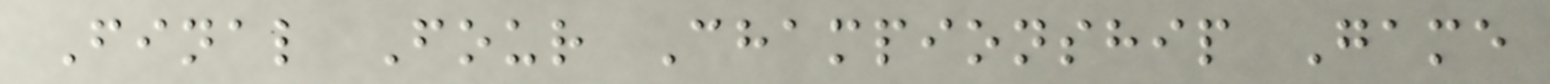Final Four Championship Game
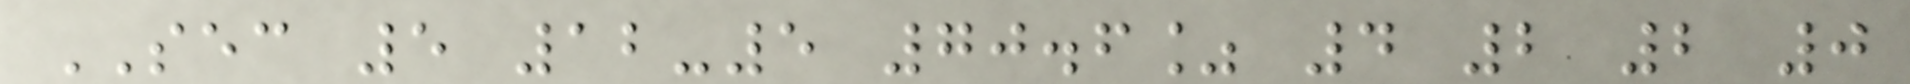SEC 5 12-5 70.6% 4 2 2 0
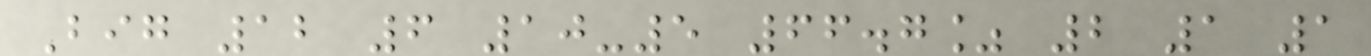Big 12 6 10-5 66.7% 2 1 1
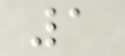1
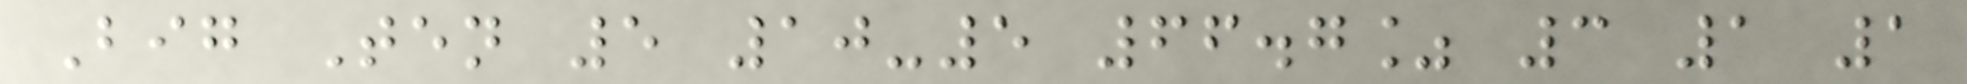Big Ten 5 10-5 66.7% 3 1 1
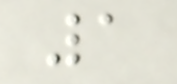1
